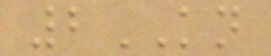2KN
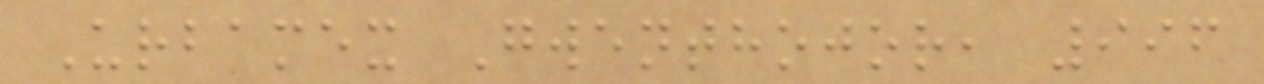Urbamex Gwenthojor, 996
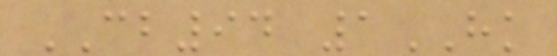CB94 1HK
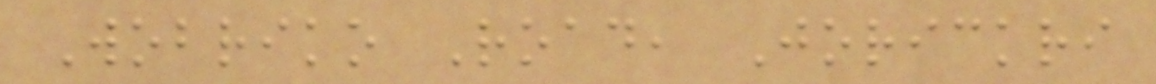Wobriko Road, Jorickri
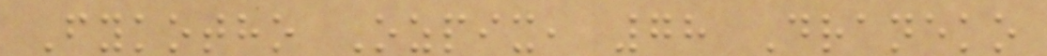Fykotho Ozpix, 78 Draneko
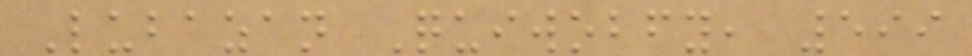Lubazan Quiwobfy, 599
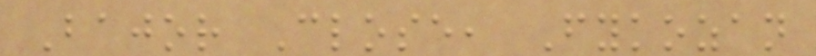Bajor Close, Fykozan
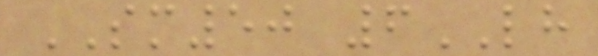SM50 6LH
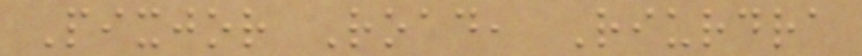Pixjor Road, Riurdra
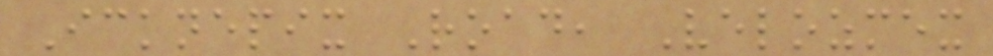Icknepix Road, Velozmex
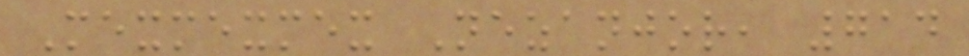Mexmexmex Nezanjor, 714
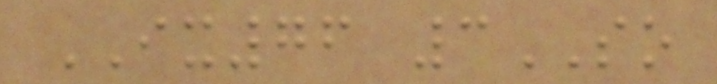IX76 3SO
